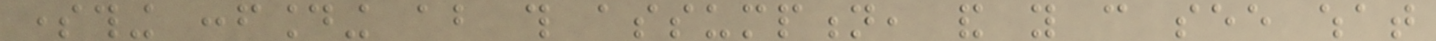something confounding about this assumption, and you can see what
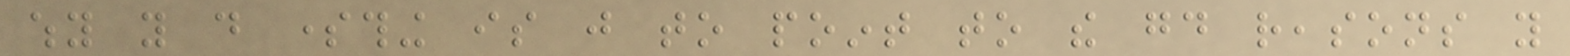why you do something is just to point to the good reasons you
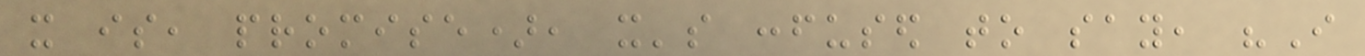it is, promise), it's confused to say, "I
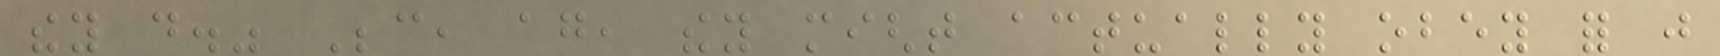they do." Because, again, they might actually obey for just
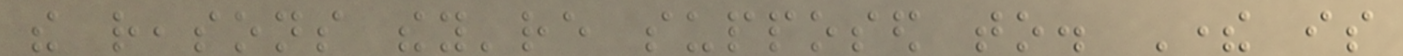the reasons they're supposed to. There is
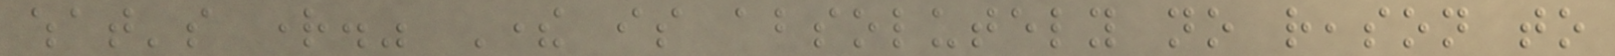what's right." There is absolutely no reason to
